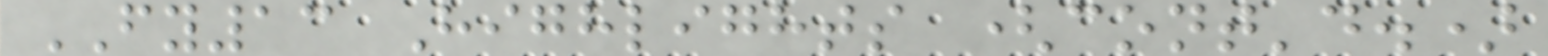FY13 Highlights (cont'd.)
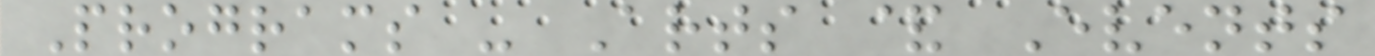Programs - Arts & Events
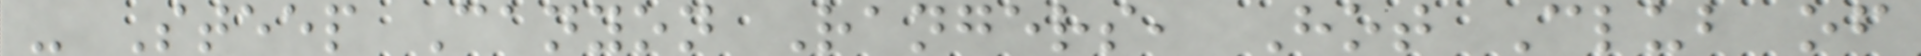- Steep Canyon Rangers, Hot Club of
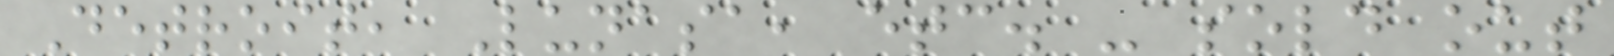Detroit, Lunasa, etc. - sold out
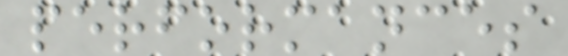performances
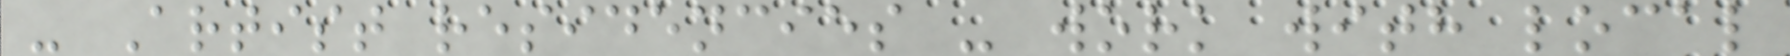- Artist residencies - work with local
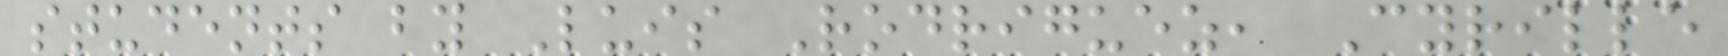students by Luis Rodriguez, Cyrille
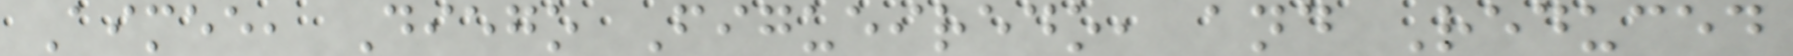Aimee, Diego Figueiredo, and Reduced
